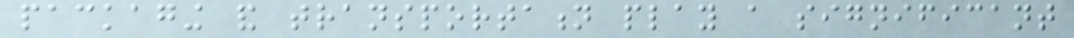packaging and transportation play a significant
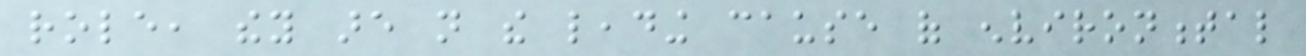role, they are not the leading cause of environmental
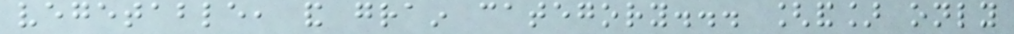vegetable, and grain category... [and] only
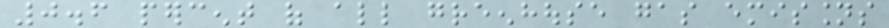0.6 percent of all greenhouse gas emissions
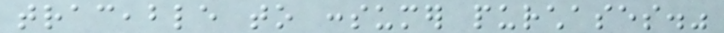traceable to consumer purchases."
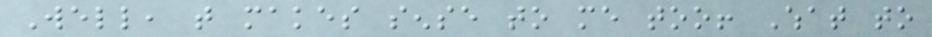Well, that makes sense to me too! What to
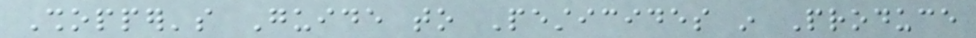Shopper's Guide to Pesticides in Produce
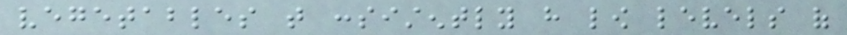vegetables that consistently have low levels of
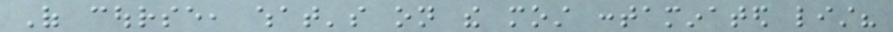Of course, what's on the most contaminated list?
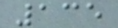135
